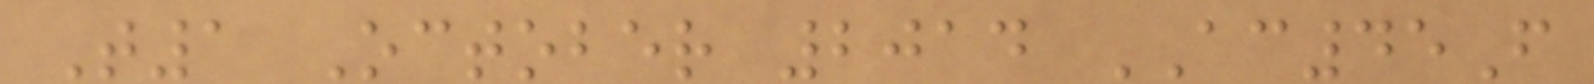T1 October 2014 AC45F
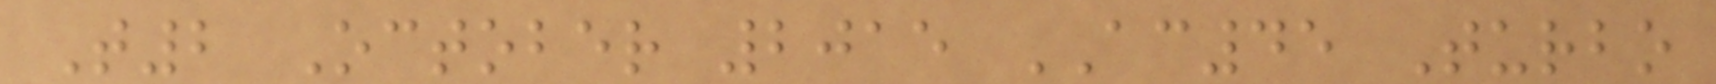T2 October 2015 AC45 Turbo
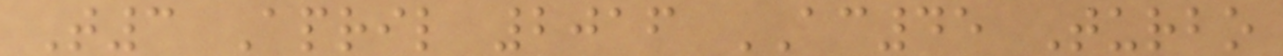T3 April 2016 AC45 Turbo
